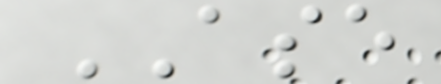ASE
